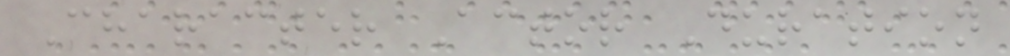Character Actor Duration
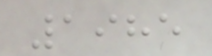1985
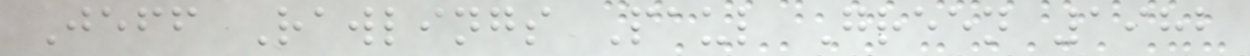Jeff Rawlings Paul Green 1982
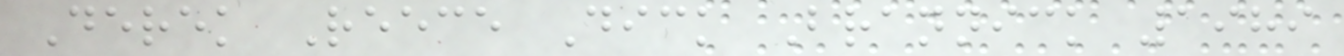Derek Reece Dick Brannick 1989
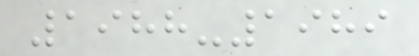1988-1989
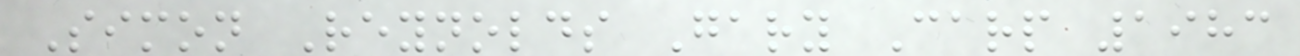Simon Reynolds Gary Carp 1983
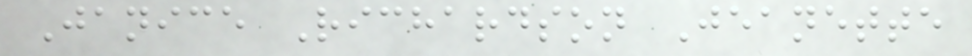Janice Richardson Jeanette
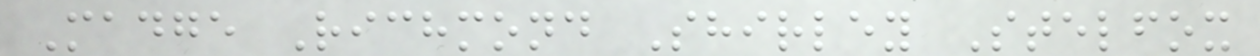Madge Richmond Shirley Stelfox
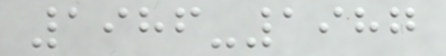1986-1987
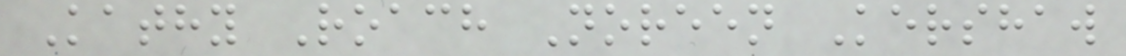Kathy Roach Noreen Kershaw
